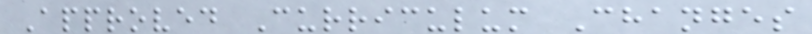Approved Curriculum Changes
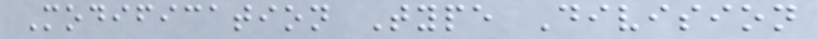Modification Type Division
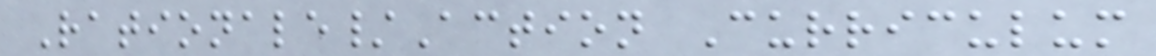Rationale/Action Curriculum
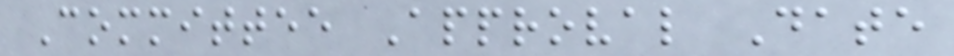Committee Approval Date
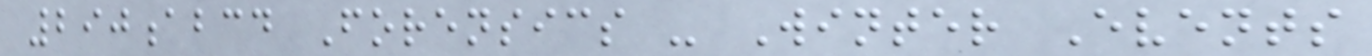290abcd Forensics - Winter Events
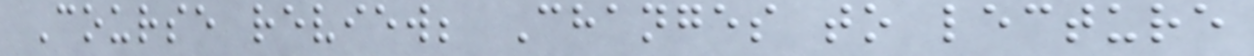Course review; Changes to lecture
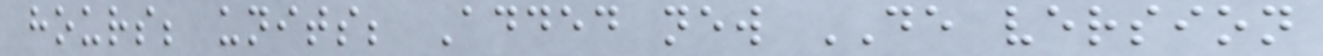hours; units; Added new DE version
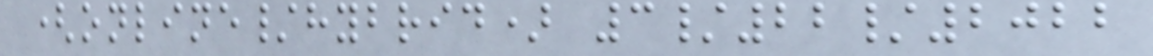(online/hybrid) 3/22/2022
